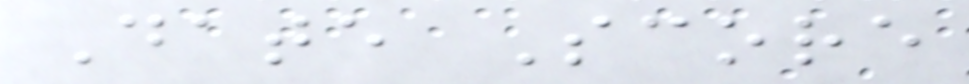Date Score
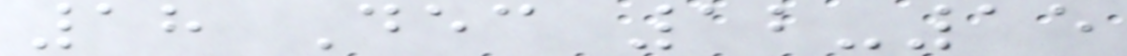18 Dec 12-15
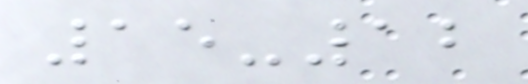15-12
